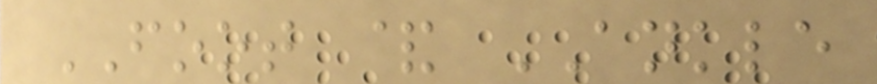FOOT & ANKLE
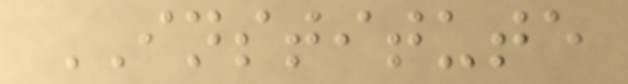INSTITUTE
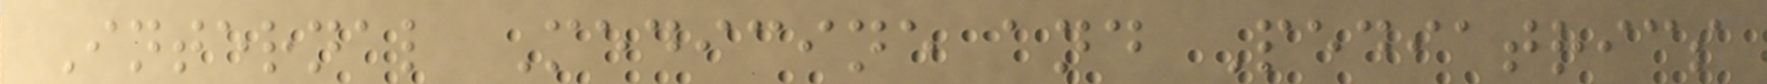Internal Medicine and Pediatrics
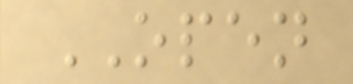OPEN
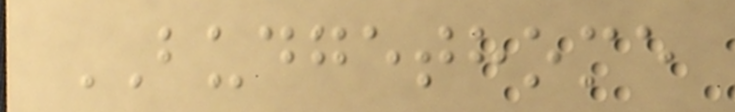BUDGETHOME
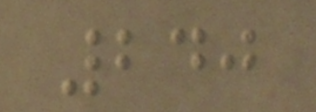240
